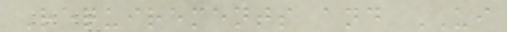Requirements and UI
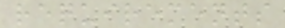requirements
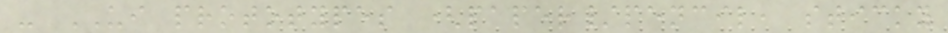- UI prototypes (paper/pencil, sticky
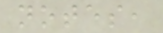notes,
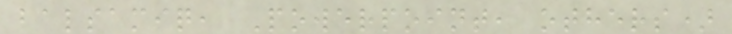balsamiq, Powerpoint, others)
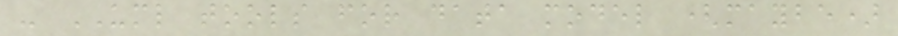- UML tools for data model (maybe)
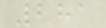281
